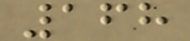168
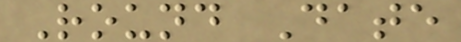Round Date
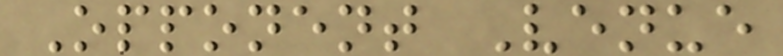Opponent Venue
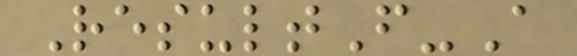ResultF-A
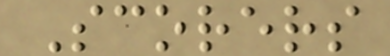Scorers
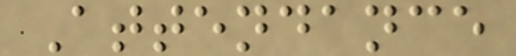Attendance
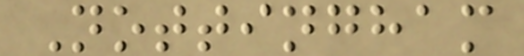Nottingham
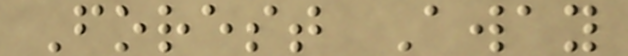Forest Away
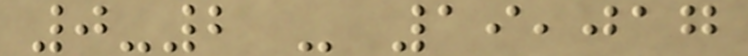0-2 - 19,017
